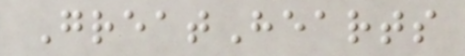GreatHearts
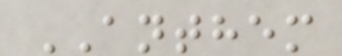ANTHEM
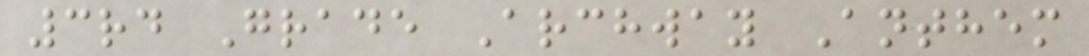3rd Grade Archway Anthem
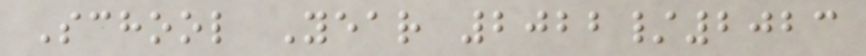School Year 2022/2023
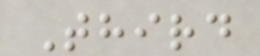Third
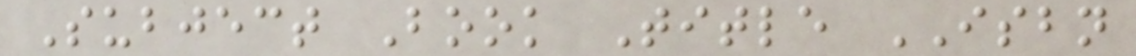Subject Book Title ISBN
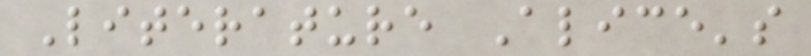Literature Alice's
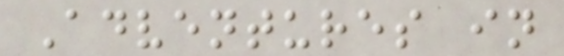Adventures in
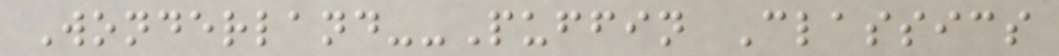Wonderland--Puffin Classics
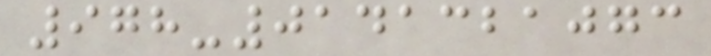978-0141321073
